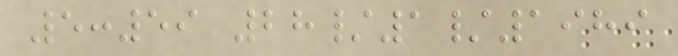5:59 28/1/1989
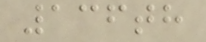136th
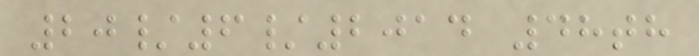20/6/2014 48th
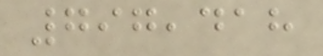797,418
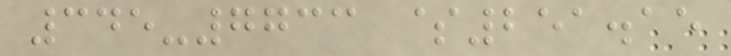345-7733 $251.15
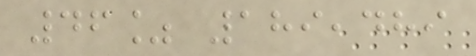46% 189,489
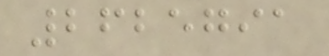2625791
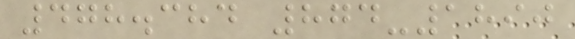478.384 874-1890
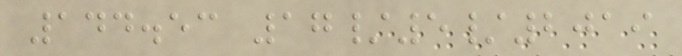144.53 17/5/2019
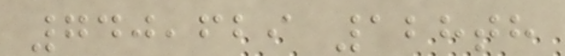740,629 128th
